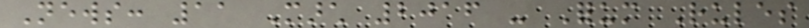News: 11 March 2016 - Forum Rules
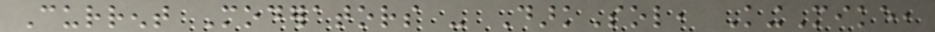Current Moderators - DarkSol, KingMike,
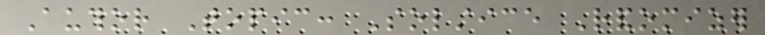Author Topic: Solstice Randomizer
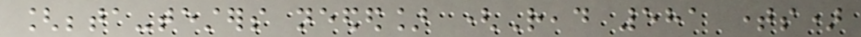[beta-testers needed] (Read 581 times)
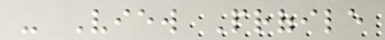- View Profile
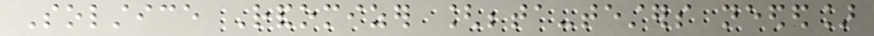Solstice Randomizer [beta-testers needed]
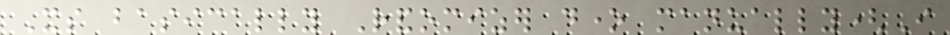Its basically Randomizer done manually(I
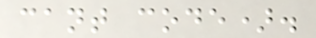cant code).
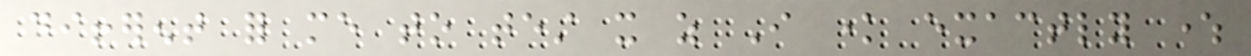different for me to test it as I know exactly where
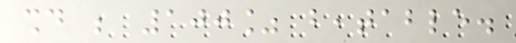should be 100% beatable.
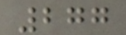277
